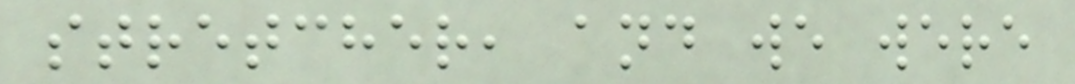stretcher, and we were
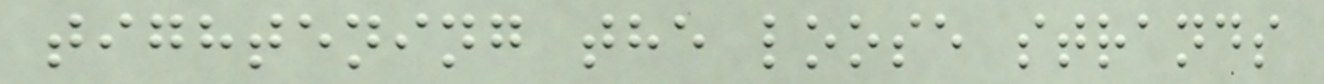tightening the loose strands
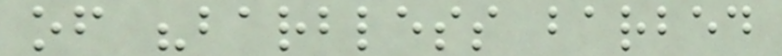of "barbless barbed
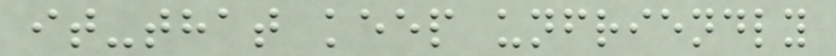it-that keep unfriendly
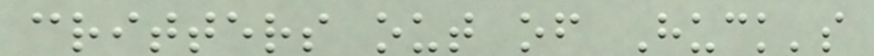critters out of Huck's
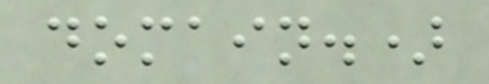domain.)
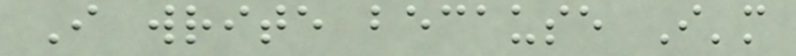I write because I'm
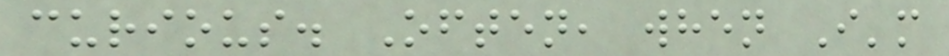curious. Often, when I'm
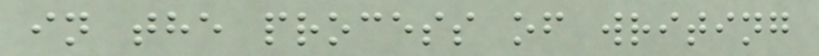in the process of writing
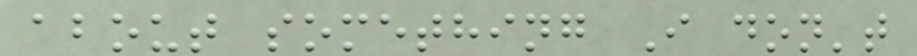about something I don't
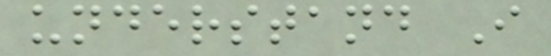understand I
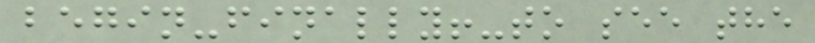begin-finally!-to see the
